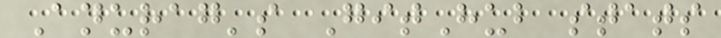Anurag's GitHub stats
